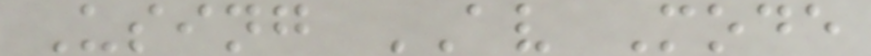Using AV Mode
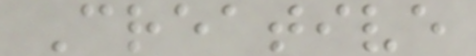Creative
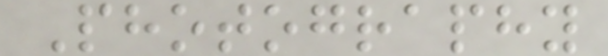Photography
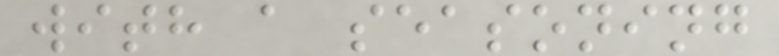with a seasoning
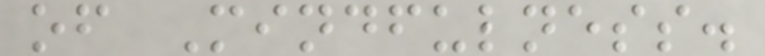of Mindfulness.
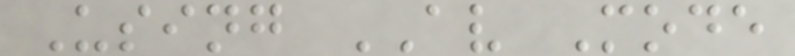Using AV Mode
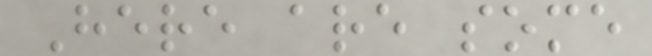Here are some
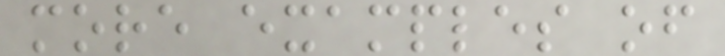more examples of
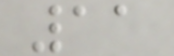11
